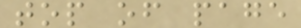top of page
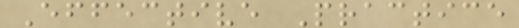Effective Practice
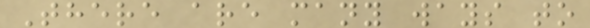There are many ways to
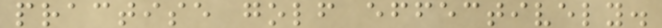practise golf effectively.
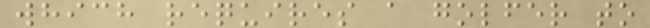which requires a golfer to
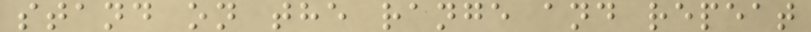stand on the range and repeat
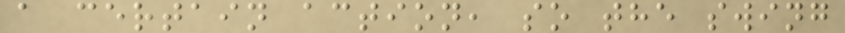a certain action, so the swing
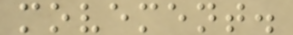movement.
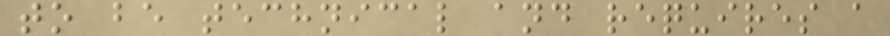to be technical and requires a
